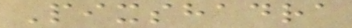Pixshadra
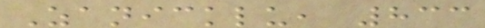Zanicklu, 833
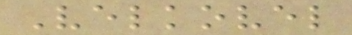Velkovel
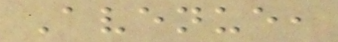Avenue,
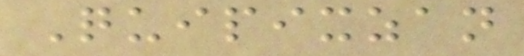Quipixzan
